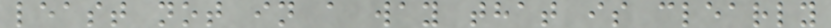least not in a way that is clearly
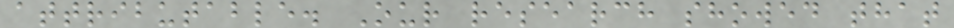attributable. Our research showed that
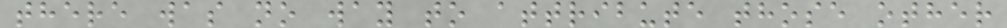there was no way to attribute those other
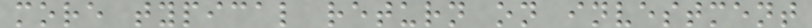more typical return on investment
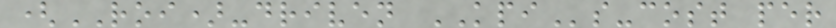(ROI)-driven KPIs-cost per
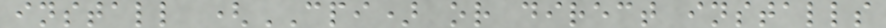install (CPI) or direct installs
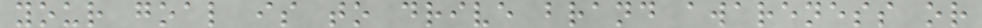your goal is to drive brand awareness or
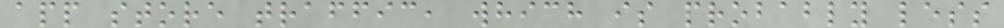app store traffic, which is probably less
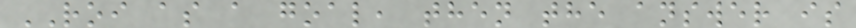ROI as a goal, then the answer is
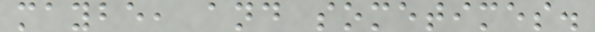maybe, and sometimes.
